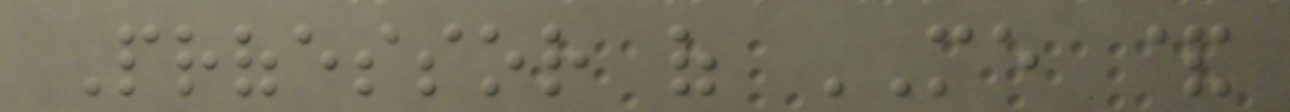Professor of ME &
